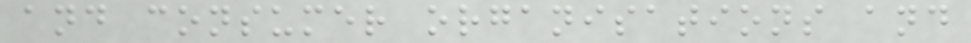and consumer organisations and
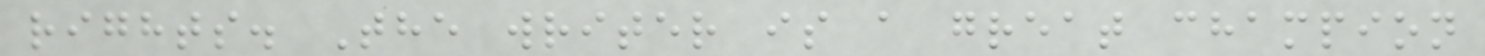rights. The writer is a great champion
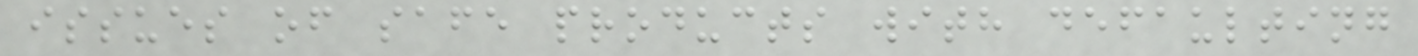issues of safe products with defaulting
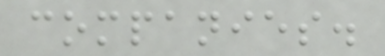companies.
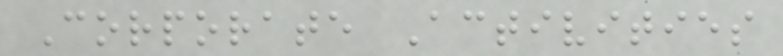Corporate Activities
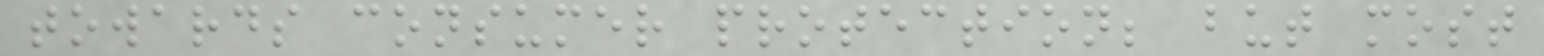towards consumer protection; but most
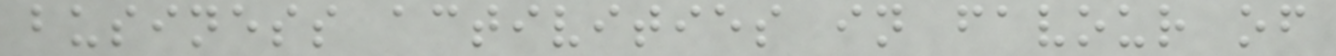business activities in favour of
